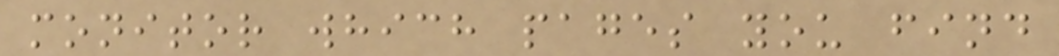monitor which pages you find
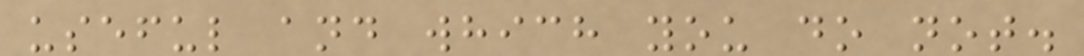useful and which you do not.
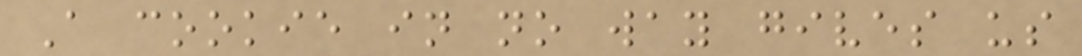A cookie in no way gives us
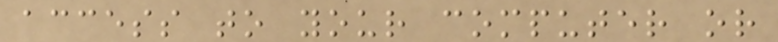access to your computer or
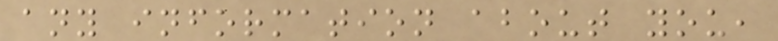any information about you,
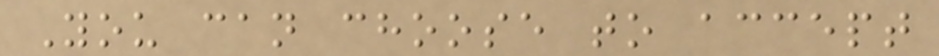You can choose to accept
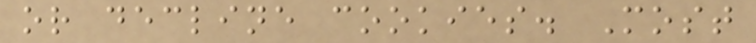or decline cookies. Most
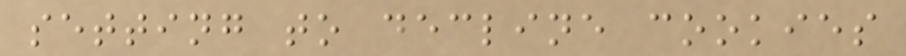setting to decline cookies
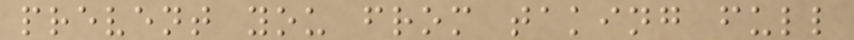prevent you from taking full
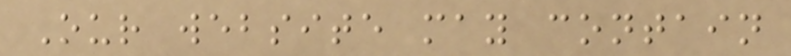Our website may contain
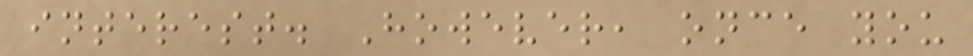interest. However, once you
